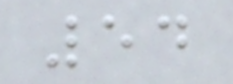54
